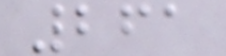261
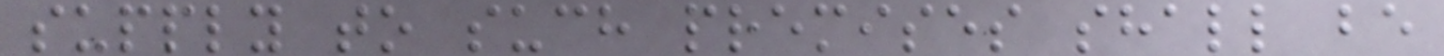supply to such premises shall be
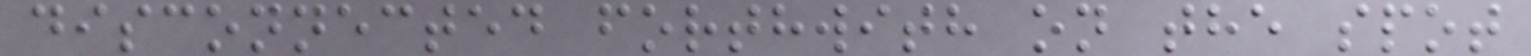disconnected forthwith on the spot
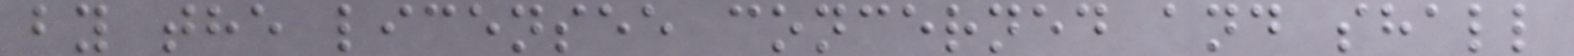by the licensee concerned and shall
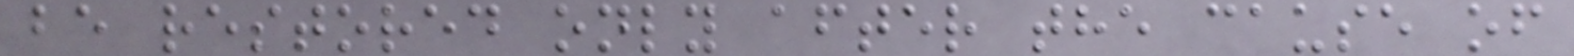be restored only after the cause of
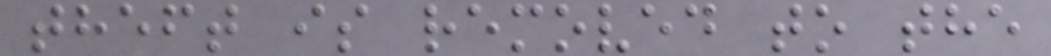theft is removed to the
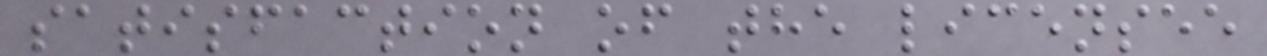satisfaction of the licensee
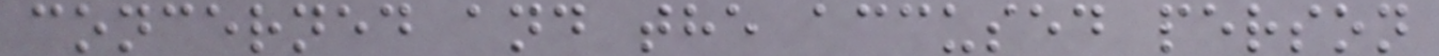concerned and the accused person
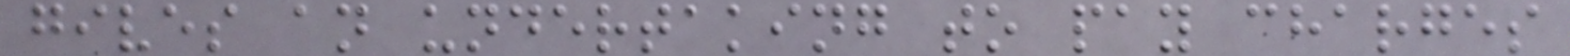gives an undertaking to pay charges
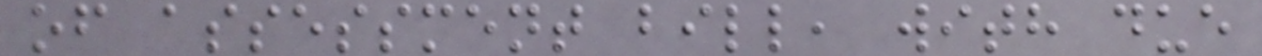of assessment bill, with due
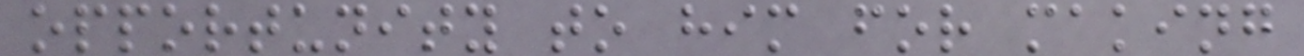opportunity to him for making
